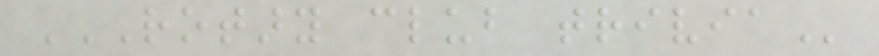ROTARY CLUB TRIVIA
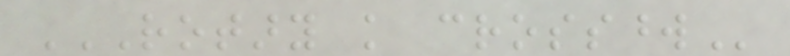ROTARY KNOWLEDGE CROSSWORD
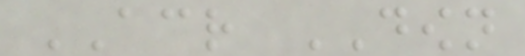ACROSS DOWN
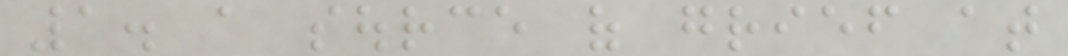1. a source of grief at
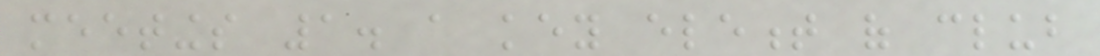meetings 1. a key element of club
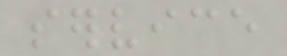service
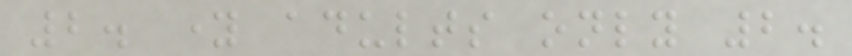2. young adults only 2.
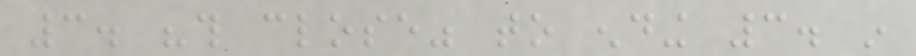3. "this close" to ending 3. in
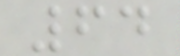64
